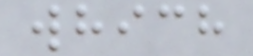which
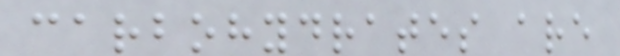carbohydrates are
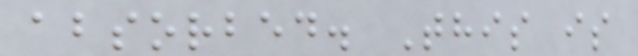absorbed. This is
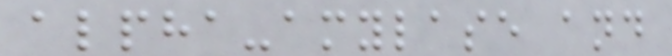alpha-amylase and
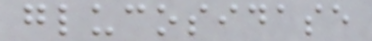glucosidase
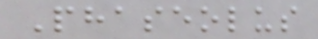Phaseolus
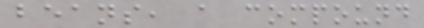beans, a compound
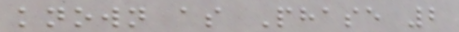known as Phase 2
